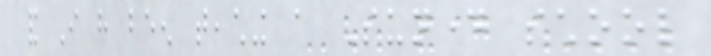and I have been teaching a Sunday school
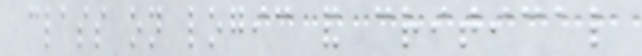class on logic and critical
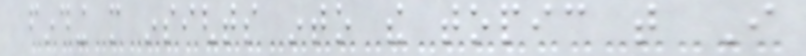finding more insights into the topic that I
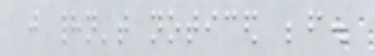just hadn't noticed before.
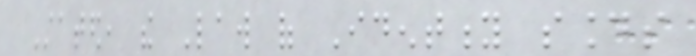Stated, the Law of Identity sounds
